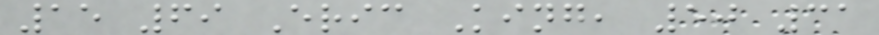15 69 Eric King, 50 31
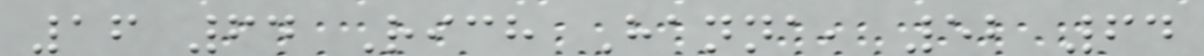16 64 Rich Hanna, 52 64
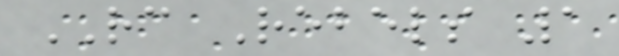RC Rebels 1
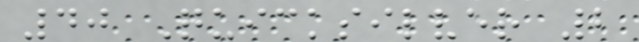40 Quicksilver 2
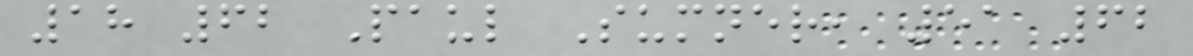18 62 Paul Sumner, 51 62
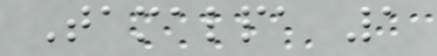Tamalpa 1
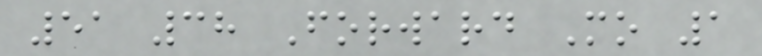51 38 Forward Mo 1
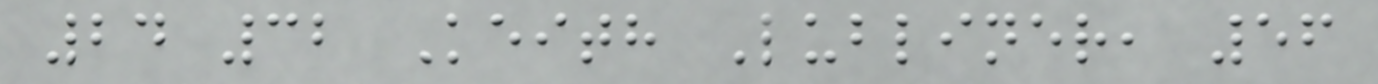24 32 Keith Lubliner, 56
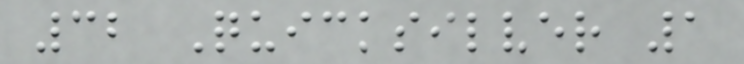32 Quicksilver 1
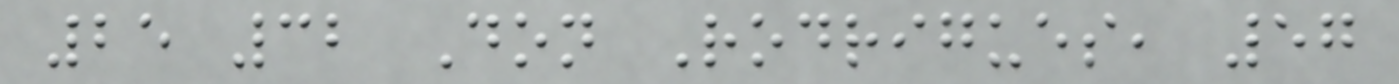25 32 Don Rodrigues, 57
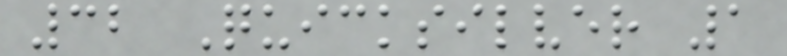32 Quicksilver 1
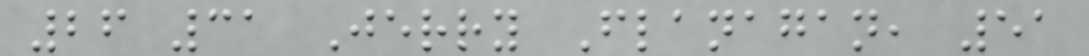26 31 Jerry Flanagan, 51
